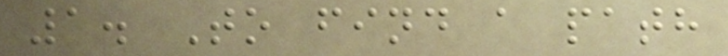1. To find a path
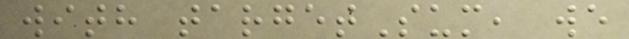with targetSum, we
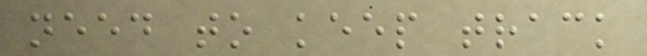need to keep track
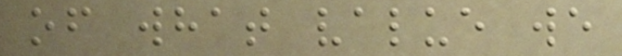of what value we
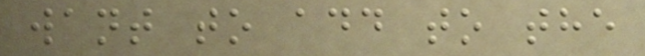want to add to the
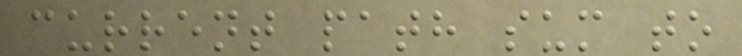current path sum to
